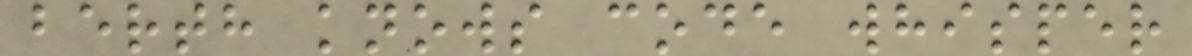berth knows code whisper
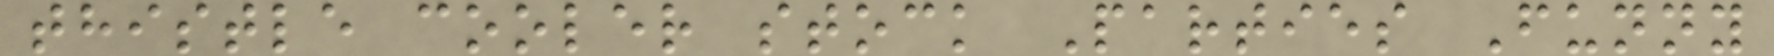thistle cooler stock Parties Funny
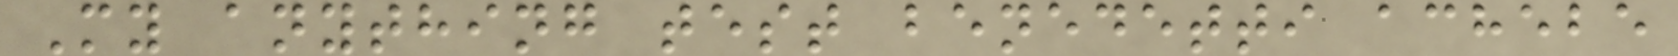My anything test benedetti achebe
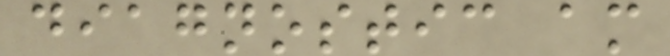diagnostic am
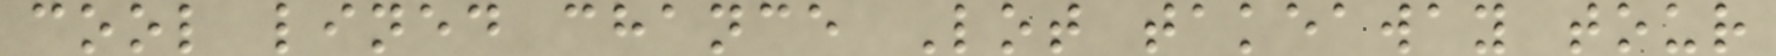cool lined chance Lot takeaway tour
